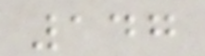147
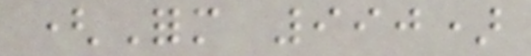(Form 990)
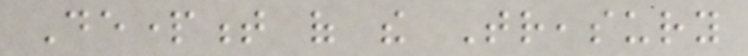Department of the Treasury
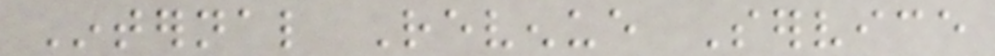Internal Revenue Service
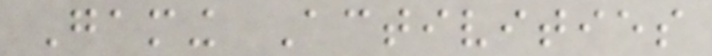Gaming Activities
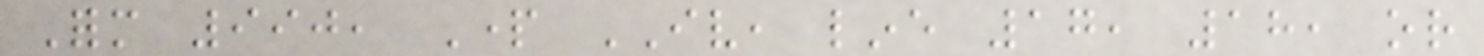Form 990, Part IV, line 17, 18, or
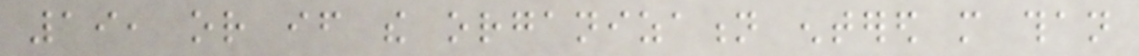19, or if the organization entered more than
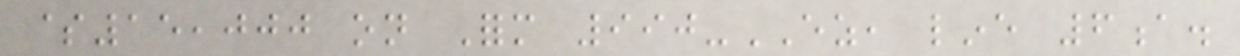$15,000 on Form 990-EZ, line 6a.
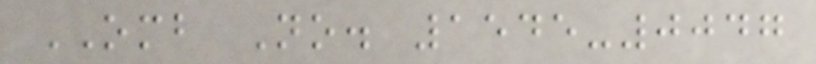OMB No. 1545-0047
